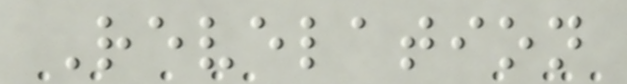Revelation
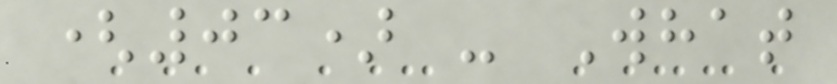(03) - What
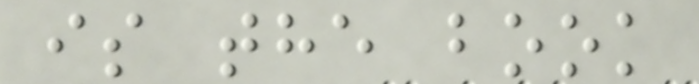is the book
